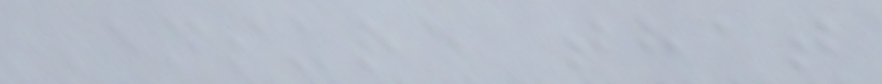Ensure that
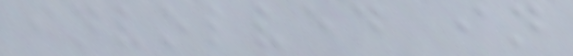involved in
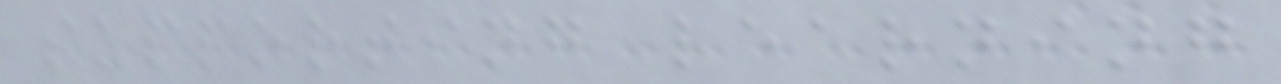supporting learning
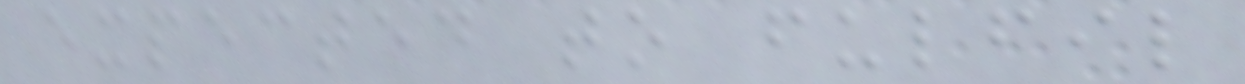expected to fulfil
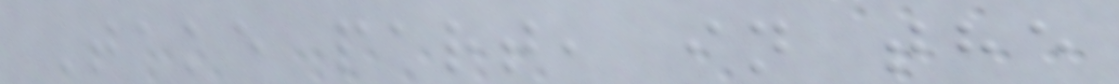Take part, in the
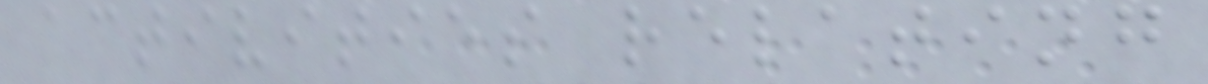activities relating
